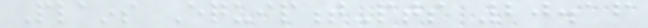Plains Equipment-pts 20.16
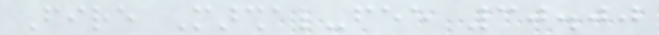Fire Marshal-fee 30.00
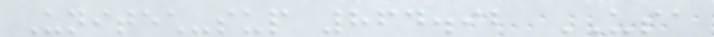Unitech-sup 864.92 USA
